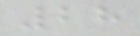28
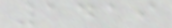1419
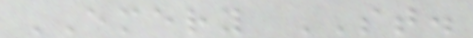EMERY ST.
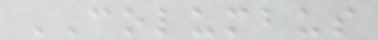COLUMBUS
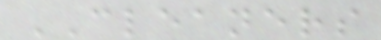CLEANERS
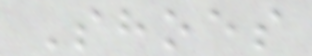Shoes
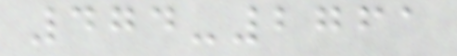474-2761
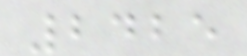2425
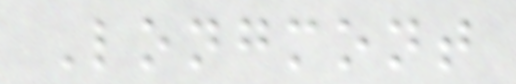Longmont
